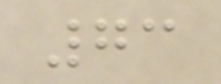73
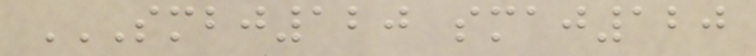SMBJ120 SMAJ120
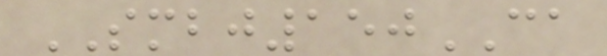SMBJ150CA
